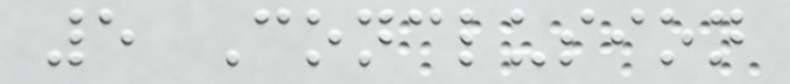5 Conclusion
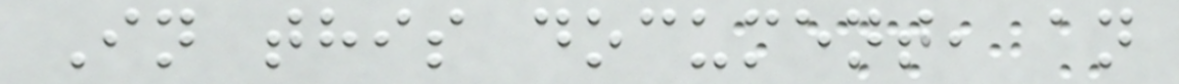In this document, an
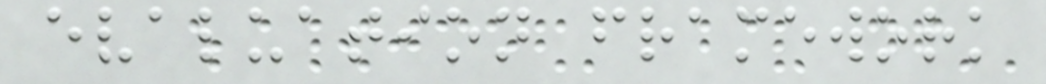evaluation framework
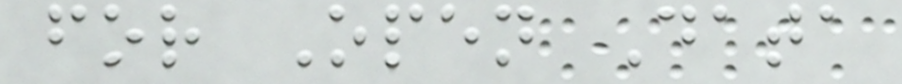for Open Data
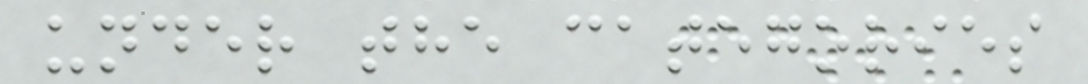under the categories
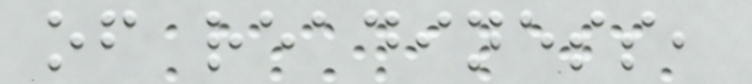of readiness,
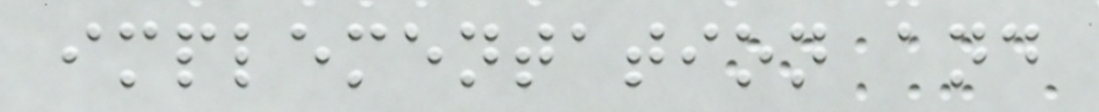implementation and
